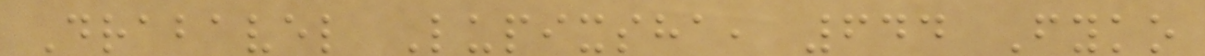Drabavel Lupixsha, 644 Fyko
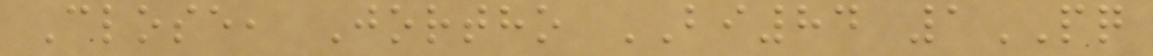Close, Jortho BI84 1PQ
